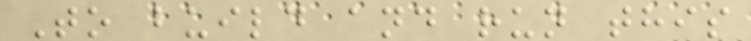To build and run this
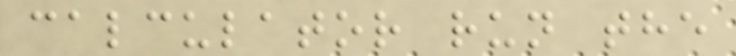calculator run the
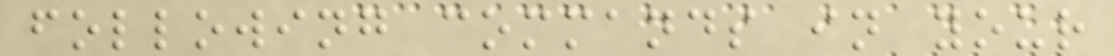following commands in your
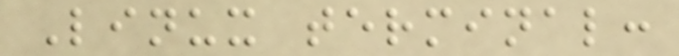Linux terminal:
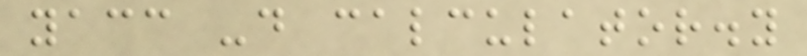yacc -d calculator.y
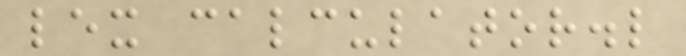lex calculator.l
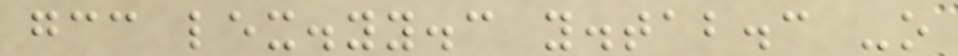gcc lex.yy.c y.tab.c -o
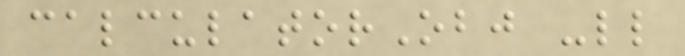calculatorObj -ll
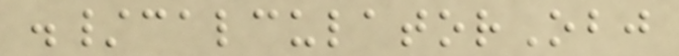./calculatorObj
